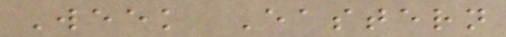Week Eastern
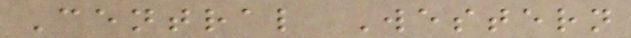Central Western
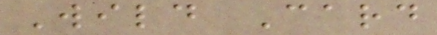Wild Card
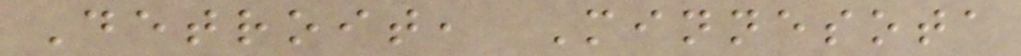Detroit, Minnesota
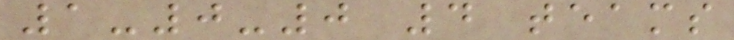1-0-0 4 teams
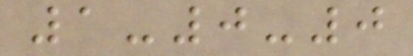1-0-0
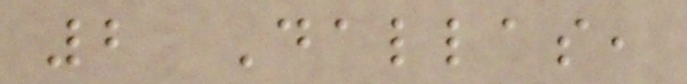2 Dallas,
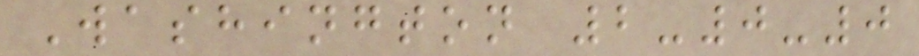Washington 2-0-0
